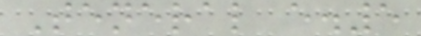Teneral e.5
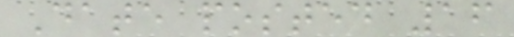Date posted 16
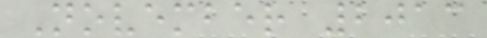November 2013
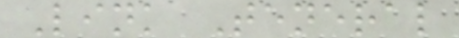Link Teneral
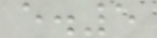e.5
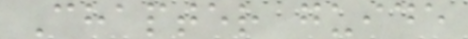Chapter guide
